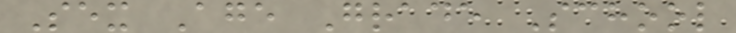Sex Age Grade School
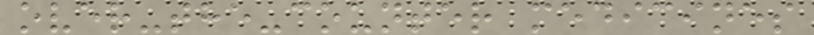over-the-counter medicines
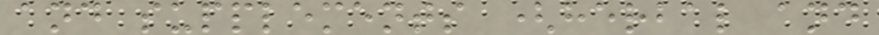and supplements (herbal and
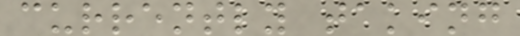currently taking
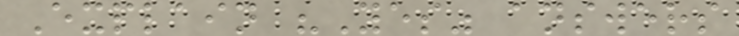Explain "Yes" answers
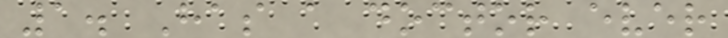1. Has a doctor ever
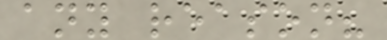any reason?
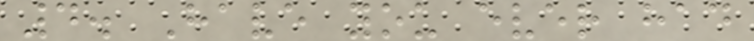4. Have you ever had
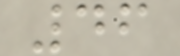46
